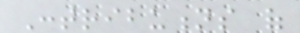Contributions of
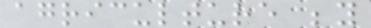agriculture beyond
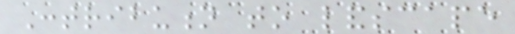Contribution to landscape
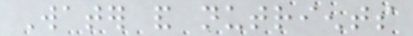Water and nutrients
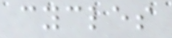cycles
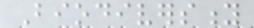Biodiversity
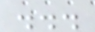...
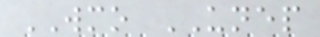WMO UNEP
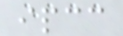ipcc
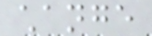change
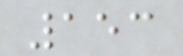153
